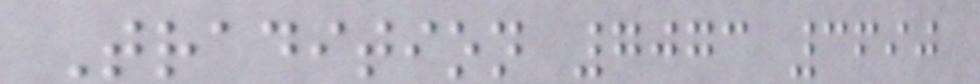Tradition 7073 3690
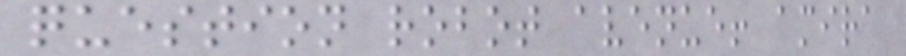question robot avenue! amira
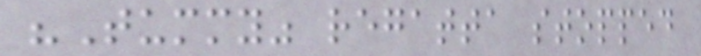"Tummy" regatta stopped
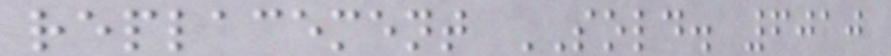replacement SOLD. 6010
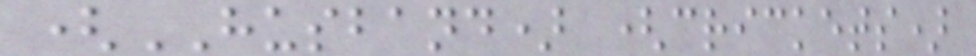(HUSBAND) (crickets)
